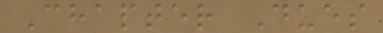Chapter Dues
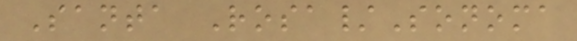Santa Rosa/Sonoma
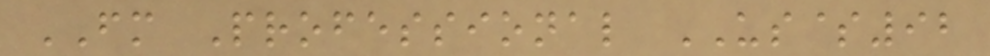FM Professional US$92
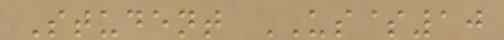Student US$10
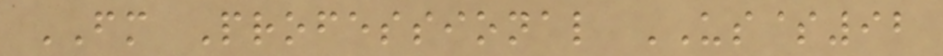FM Professional US$92
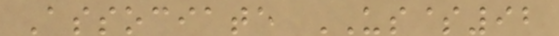Associate US$92
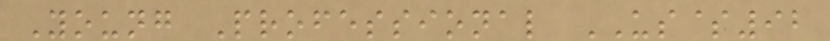Young Professional US$92
